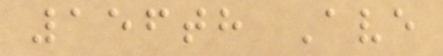156th Ave
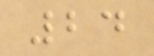24
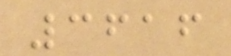3616
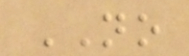NO
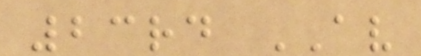23rd AV
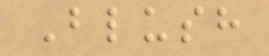Blush
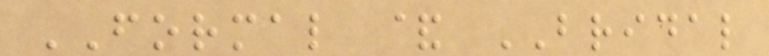FORMAL & BRIDAL
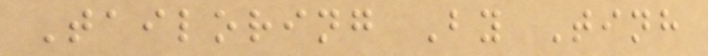Tailoring By Tinh
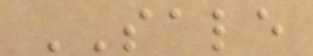SALE
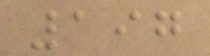197
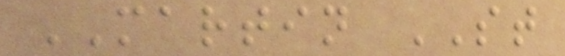MARTIN ST
